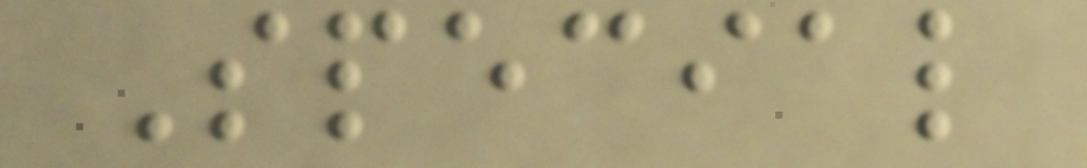Special
